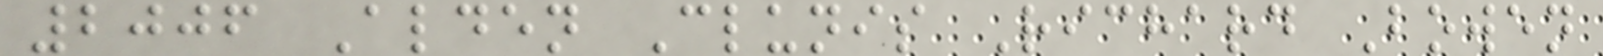2006 Alden Clunis Richard Bowen
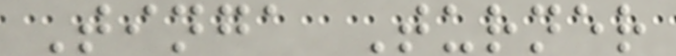Tinga Turner
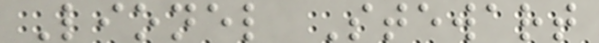Lionel Stewart
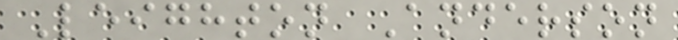Leighton Anderson
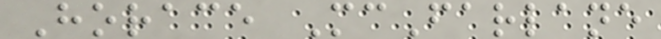Horace McFarlane
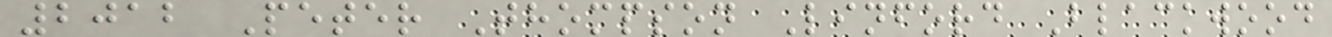2012 Peter Thompson Linford Blackwood
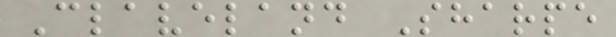Claveland Sharpe
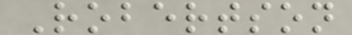Robertson
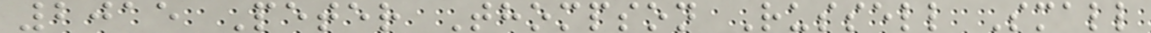2015 Peter Thompson Russell Small
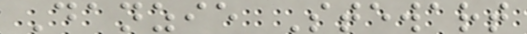Danzie Stewart
